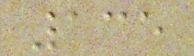135
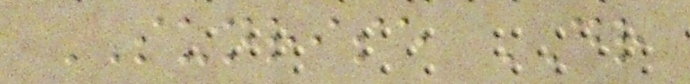SUNRISE DR
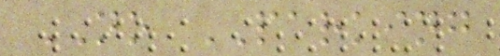NO PARKING
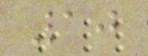10
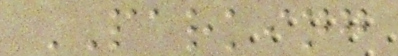PARKING
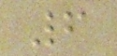6
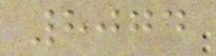8074
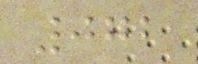072
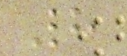8
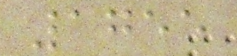1755
